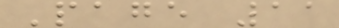Page 11
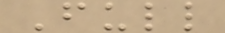Full
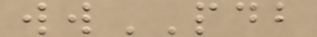wwPDB
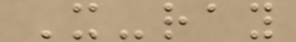X-ray
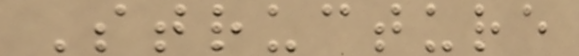Structure
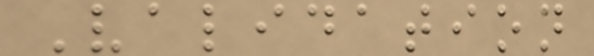Validation
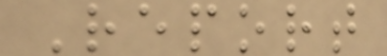Report
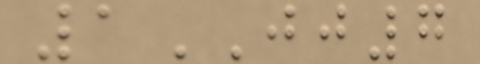1JJ7
